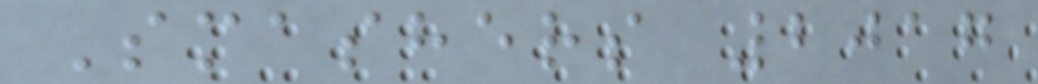Smashers 2017
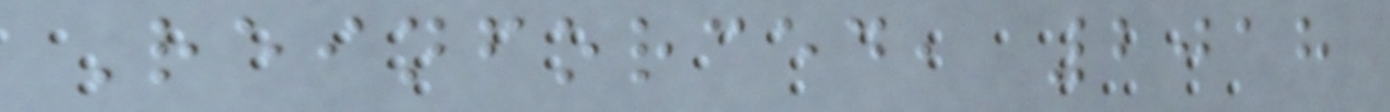Reinforced, 2018
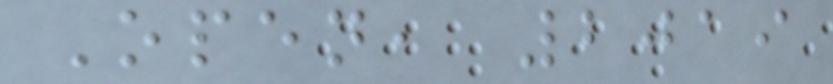Open, 2019
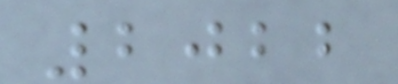2022
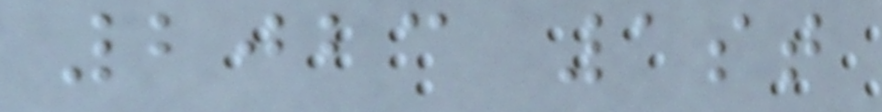2023 1st
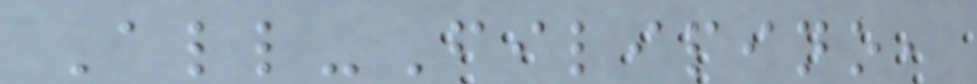All-Filipino,
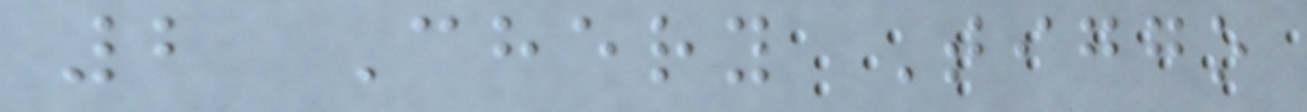2 Chery Tiggo
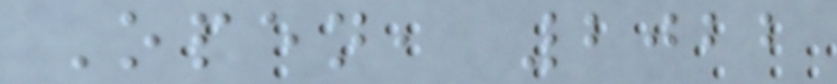Open, 2022
